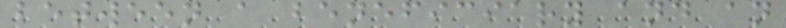between a beneficiary and an
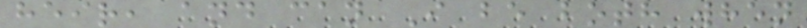heir, and can I be both when
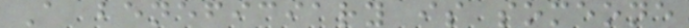A beneficiary is someone
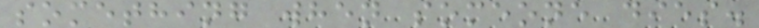something when someone dies.
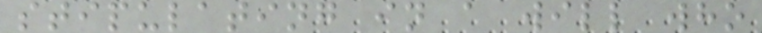stipulating in a will who
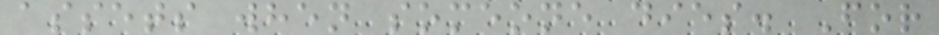assets when someone dies. For
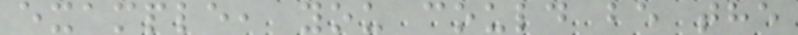example, you could be the
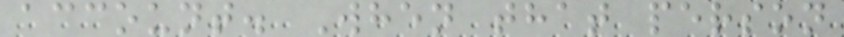account. When that person
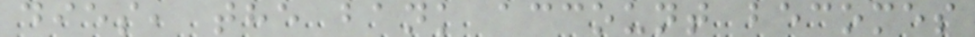dies, the bank account becomes
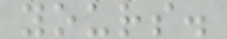yours.
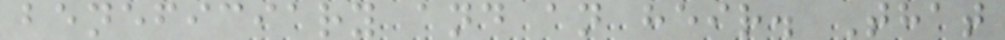beneficiary and an heir. That
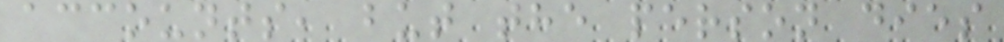accounts, but the person dies
